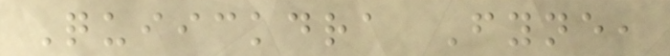Quiickdra Fyne,
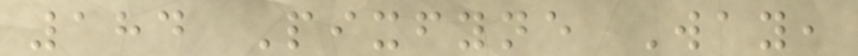184 Pixfyne Way,
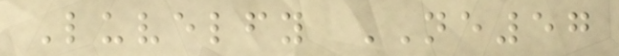Luvelfy NE57
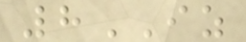8IZ
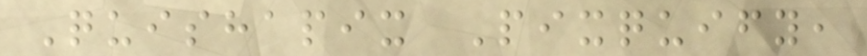Quishapix Pixquify,
